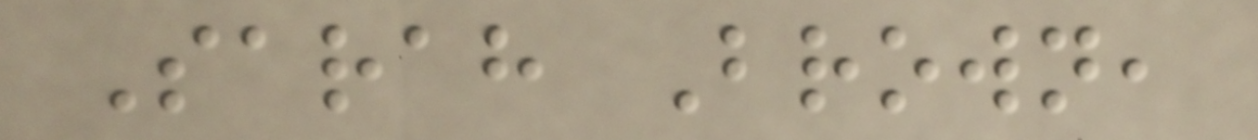Sarah Brown,
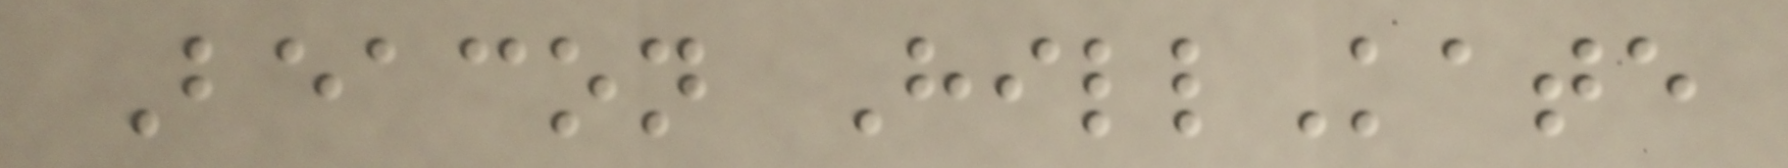Beacon HillKate
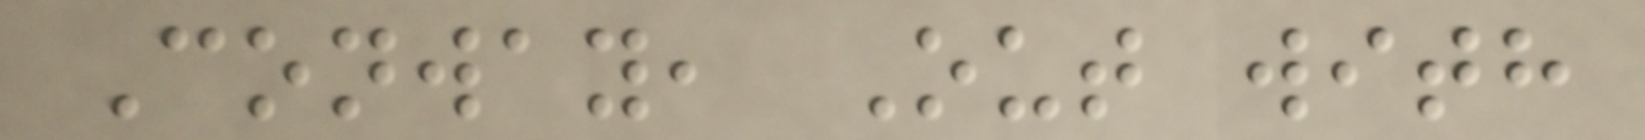Conway, Out with
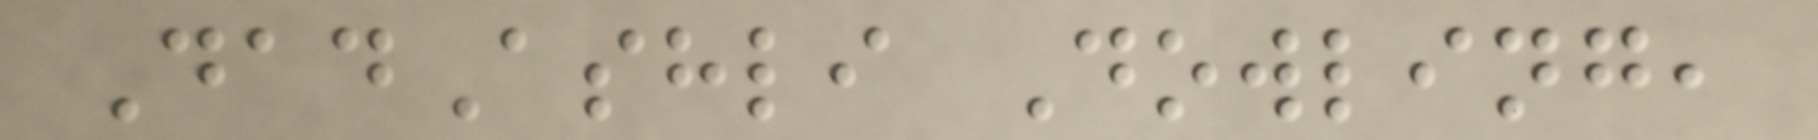DadAshli Dowling,
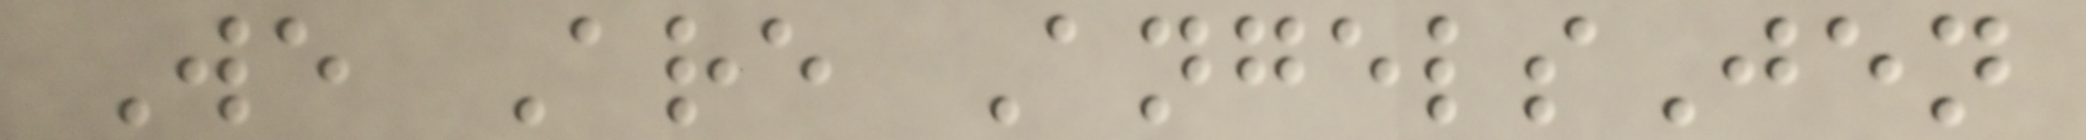We Are AngelsJen
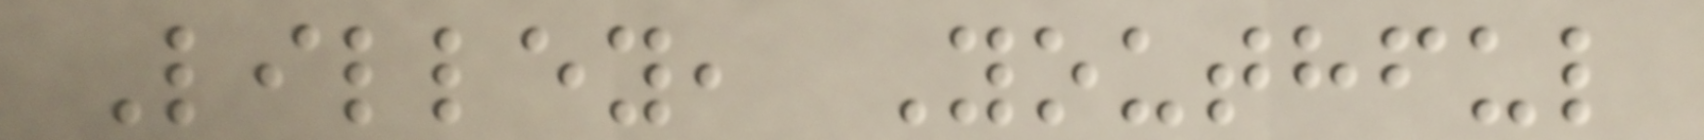Lilley, Youthful
